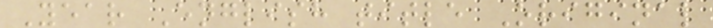Year English title Original
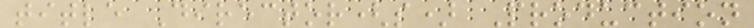title Director(s) Production
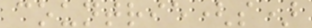countrie(s)
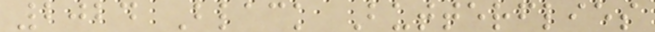2024 Black Butterflies
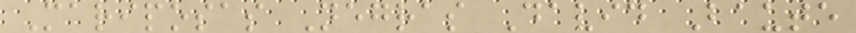Mariposas Negras David Baute
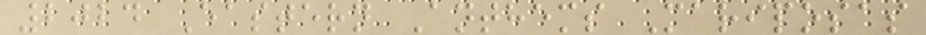2024 Eastern Anthems Mariposas
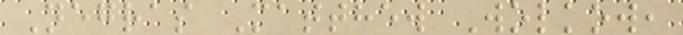Negras Matthew Wolkow,
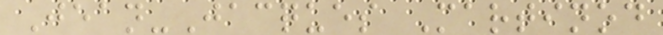Jean-Jacques Martinod
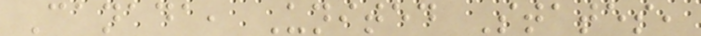Canada, United States,
